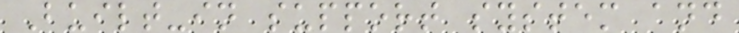Built-in support system and
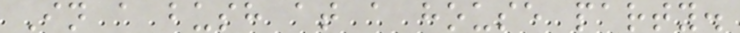In a bush at a house party.
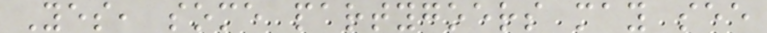Yes, some partygoers may see
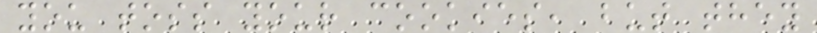you toss your cookies, but they
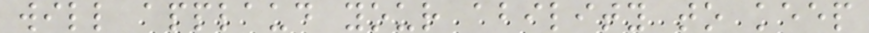will applaud your ability to keep
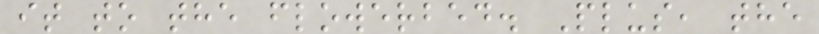it to the flowerbed. Plus, the
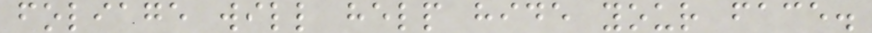foliage will help hide your face.
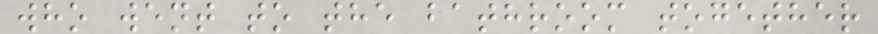who went to the bathroom together
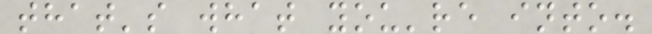that's what you're into.
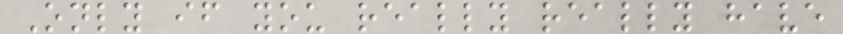Only if you really really have
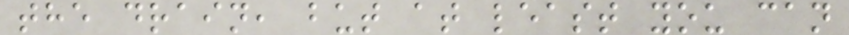the drain, but at least you can
